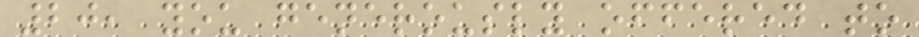20, you generously offered to
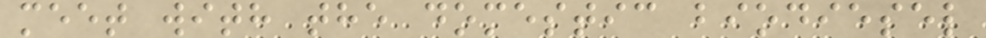meet with the domestic biodiesel
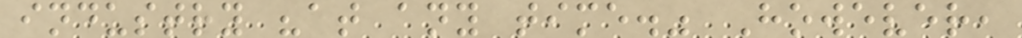industry "at any time." However,
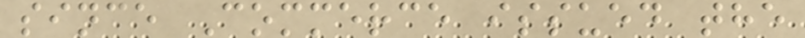since Commerce issued the
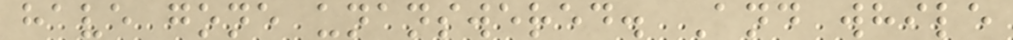have gone unanswered. And while
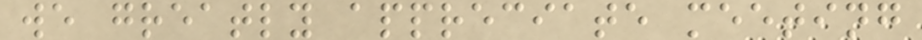we greatly appreciate meeting
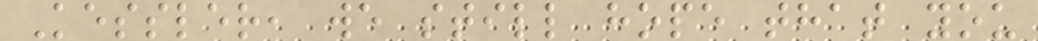Kessler, we still hope that you
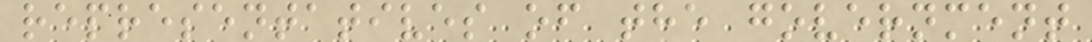representatives of the government
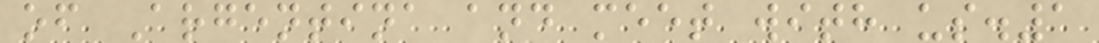of Argentina and meet with us.1
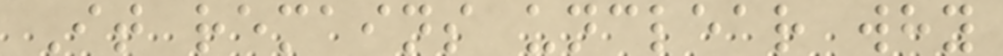It remains unclear why
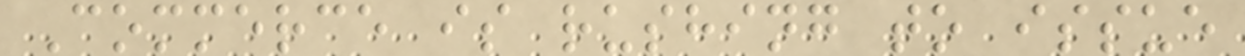Commerce is rushing to issue
